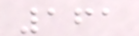161
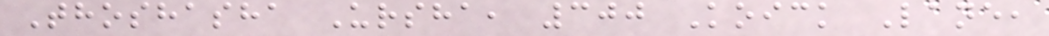Thoshasha Ursha, 300 Koick Lane,
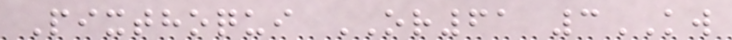Pixthoqui OR61 3KW
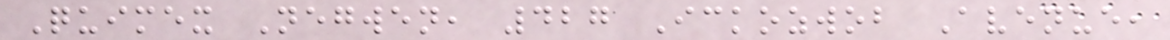Quimex Negwen, 427 Ickozwob Avenue,
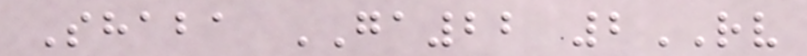Shaba GA22 2RV
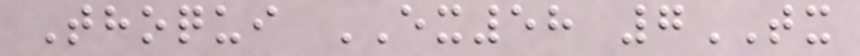Thoqui EX58 7TX
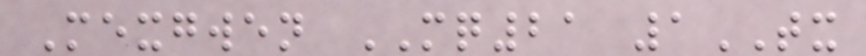Mexgwen MQ21 1TX
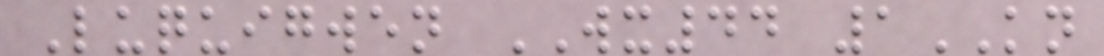Luquigwen WX44 1KN
